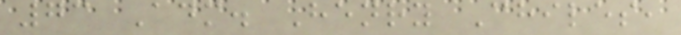73 Adm. Henry Chiles,
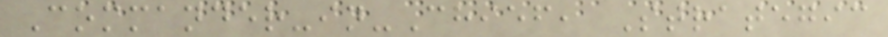Commander-in-Chief, Strategic
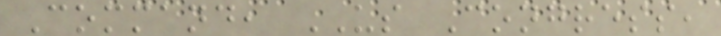Command, US Congress,
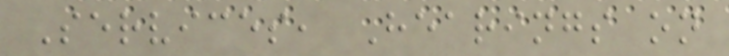Services, Hearings on
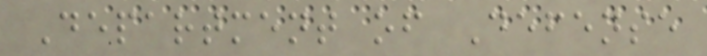Department of Defense
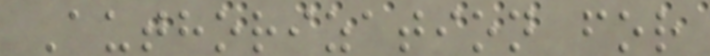Authorization for
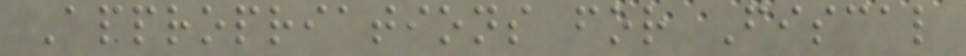Appropriations for Fiscal
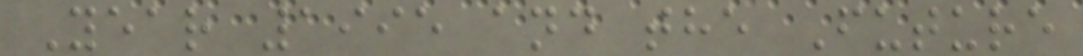Year 1995 and the Future
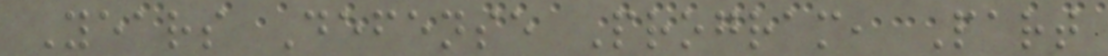Years Defense Program, Part
